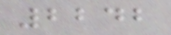2242
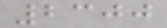2300
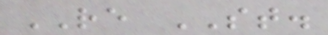RE ST.
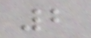2
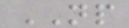NP
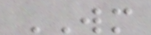WM
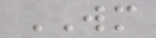WM
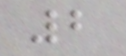2
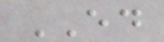ED
